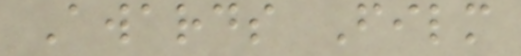Awards Film
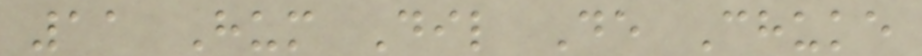11 Hum Dil De Chuke
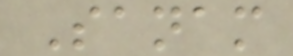Sanam
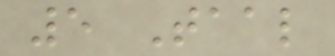5 Taal
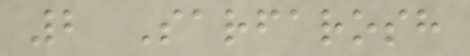2 Sarfarosh
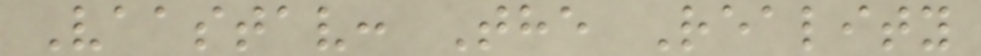Vaastav: The Reality
